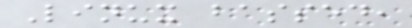Linux bassed,
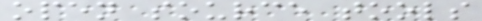open source tools
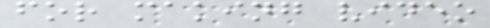for making video
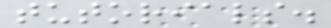tutorials.
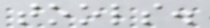tools.
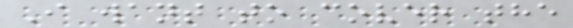I want to cover the
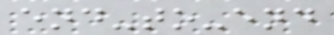end-to-end
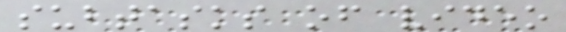subtasks of video
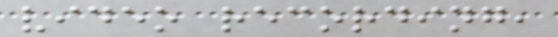video recording,
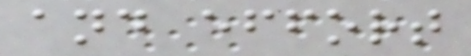and effort
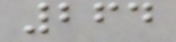264
